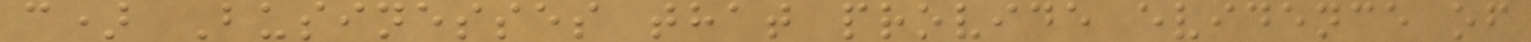c) Businesses that provide evidence of
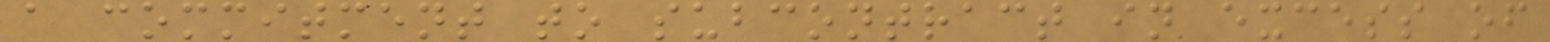a commitment to subcontract in excess of
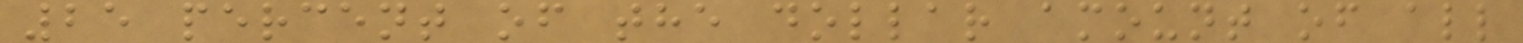25 percent of the dollar amount of all
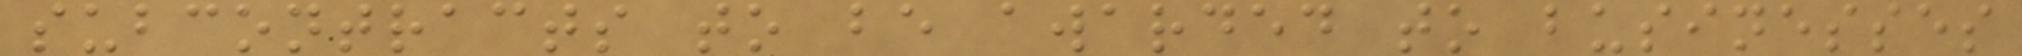subcontracts to be awarded to businesses
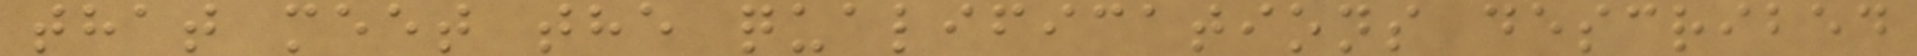that meet the qualifications described
